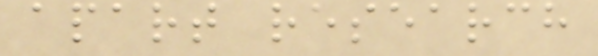apart research
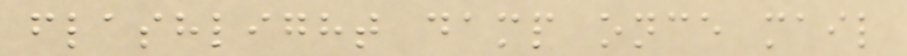flashlight damp once mail
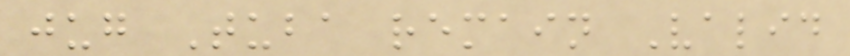jug Tuba remain Valid
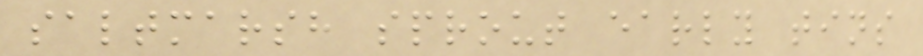saltmarsh sprout early tins
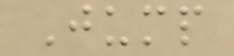Jump
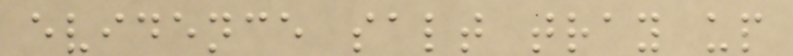evidence salt tray up
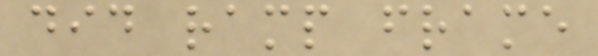did ramp frame
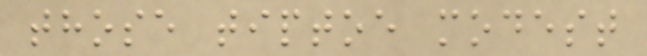those tiptoe modest
